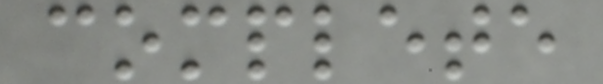complete
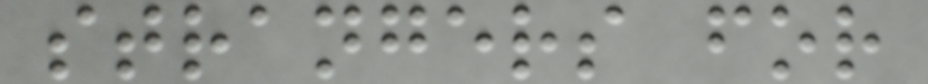strangers for
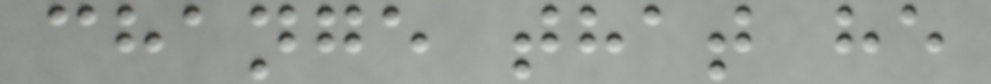change that he
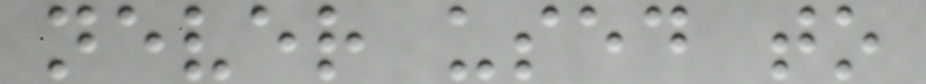never used to
